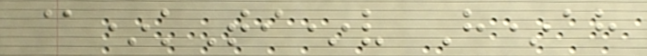@*kTi*v H*ah
